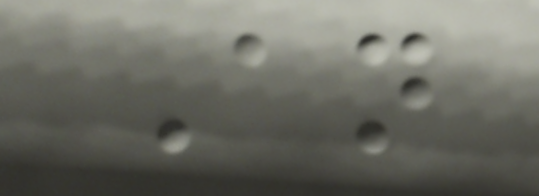An
